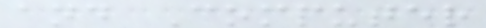and Computer
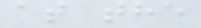at the
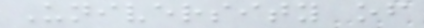University of
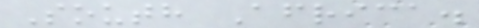South Africa.
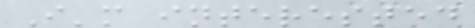I'm interested
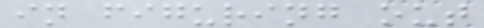in figuring out
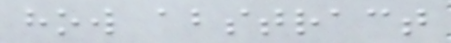how abstract
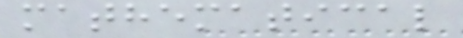mathematical
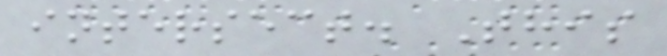intersect. This
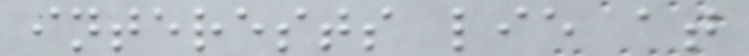interests lie at
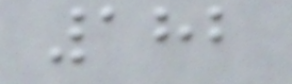182
